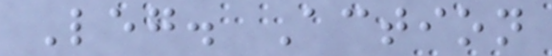Leg. Action
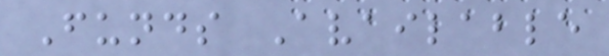Funds Available
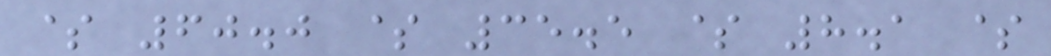$ 60.0 $ 35.5 $ 8.1 $
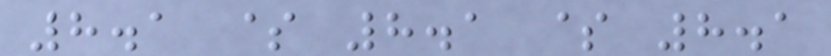8.1 $ 8.1 $ 8.1
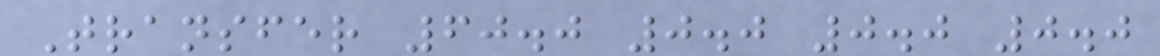Transfer 60.0 0.0 0.0 0.0
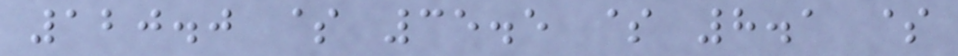120.0 $ 35.5 $ 8.1 $
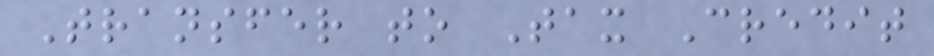Transfer to Tax Credit
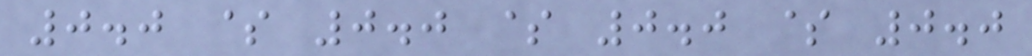0.0 $ 0.0 $ 0.0 $ 0.0
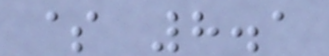$ 8.1
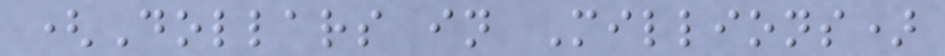(Dollars in Millions)
